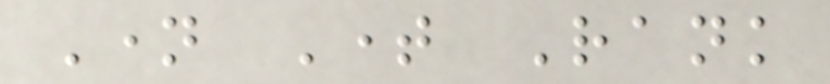Name Time Rank
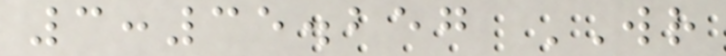3:35.257 WR
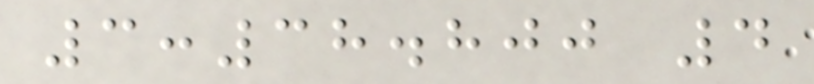3:38.800 4
